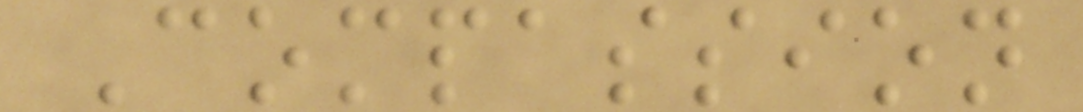Compassion
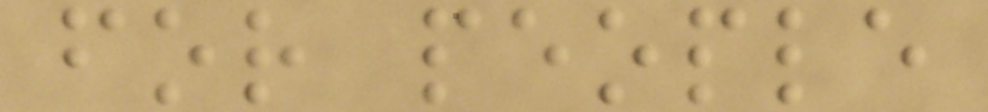for people
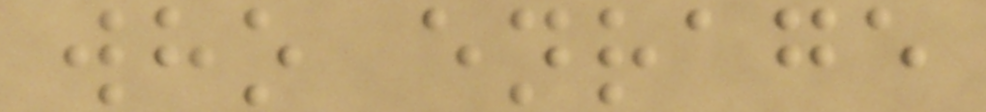who enrage
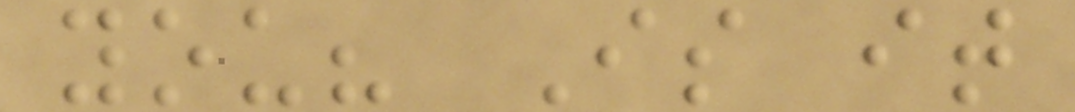you? Is it
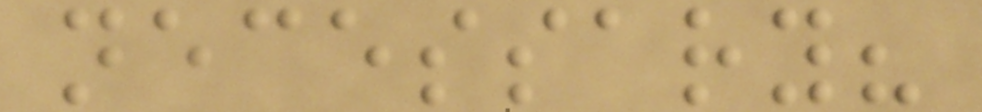necessary?
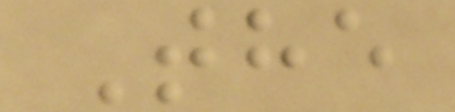The
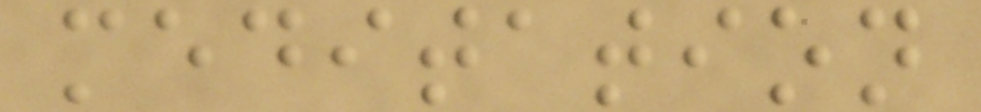meditation
